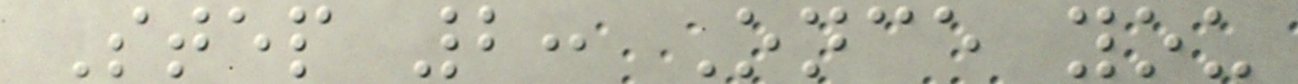Step 2: Once you
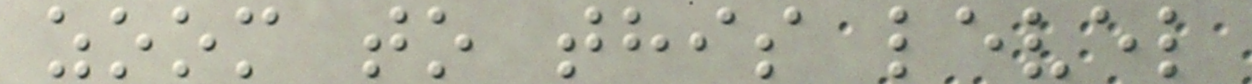zoom to this level
